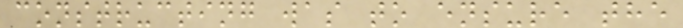constructing was to ensure the
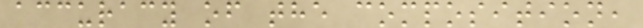accuracy of the composition,
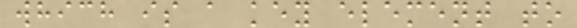which is a key element to
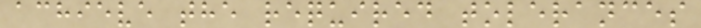achieve the required tolerances
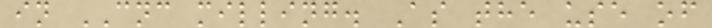in CNC milling. As the use of
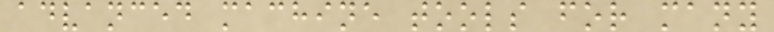advanced machine tools for many
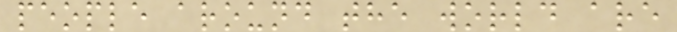people around the world are
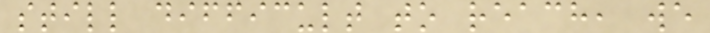still difficult to reach, we
